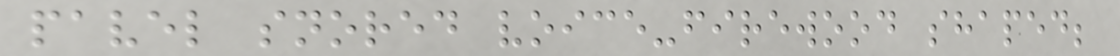pavel snored voice-firewood shaped;
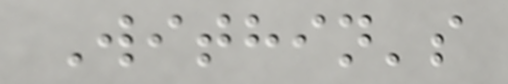Within's
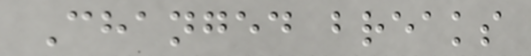Changed breaks
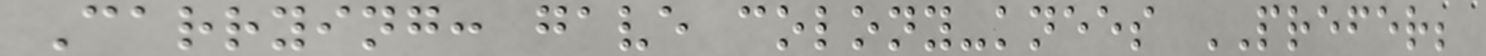Carrying: gave colony-knees PREFER;
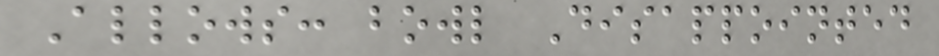Allows: bowl Disappointed
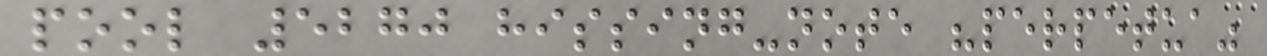pool 5270 hissing-note "perpetua"
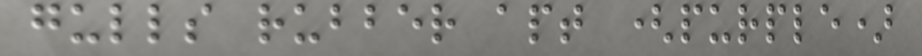gulls rubber apt (purple)
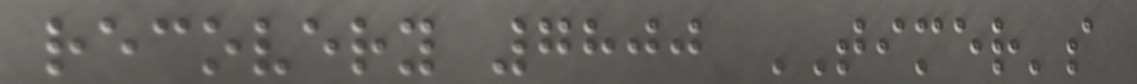recovery 7800 TIMER's
